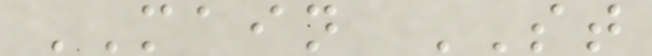MAIN ST
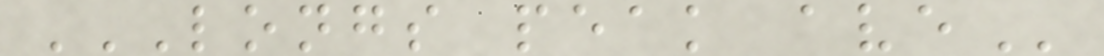LONGS PEAK AVE
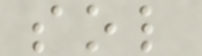sol
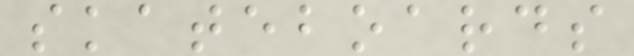skateboards
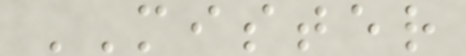MISTER
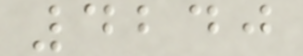4240
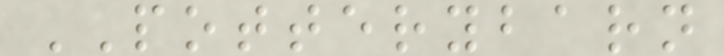POTTERYBARN
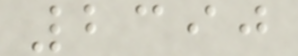2390
